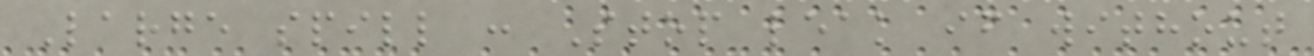Large spill : Stop leak if without
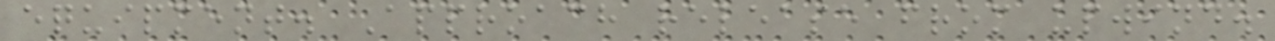equipment. Approach release from upwind.
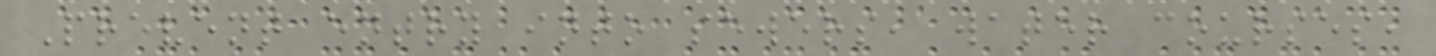Prevent entry into sewers, water courses,
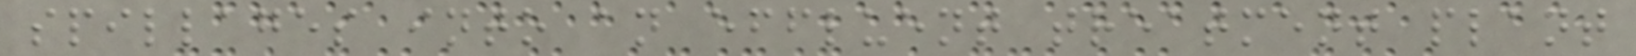spillages into an effluent treatment plant
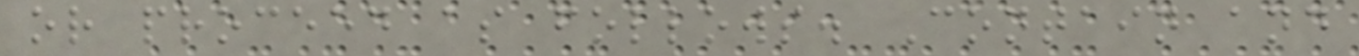or proceed as follows. Contain and
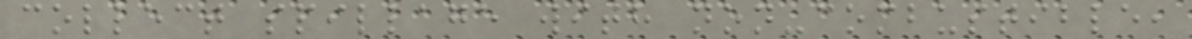collect spillage with non-combustible,
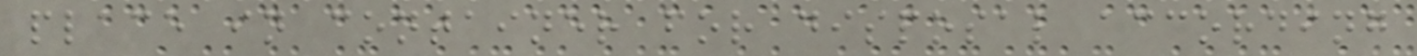place in container for disposal according
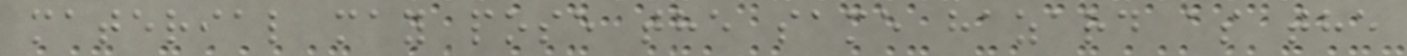material may pose the same hazard as the
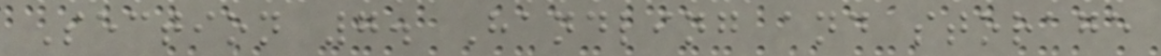Section 7. Handling and storage
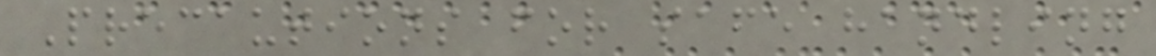Precautions for safe handling
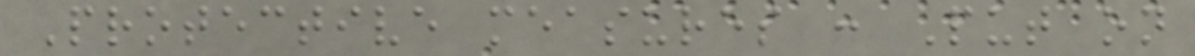Protective measures : Put on
